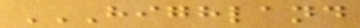HIGHLAND
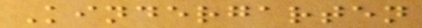Kindergarten
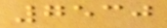7530
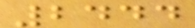2444
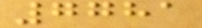7781
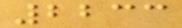2233
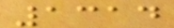1314
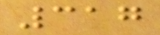317
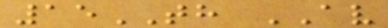15TH AV
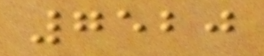7520
